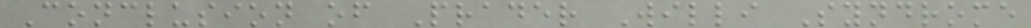Conclusion of Prader Willi Syndrome
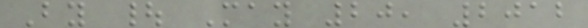By | May 20, 2012
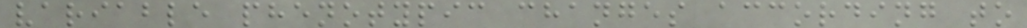variable phenotypic changes according to
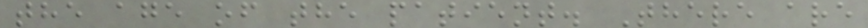the age of the patient. There are
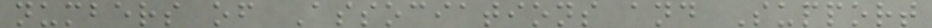numbers of Associations and Support
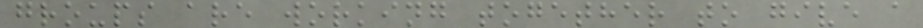groups are working together to give a
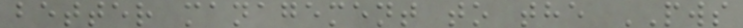better management to the PWS
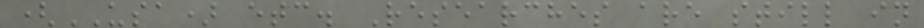(USA) etc. Researches are still in
